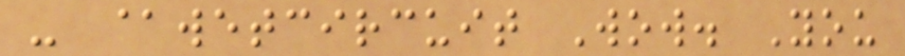- @wetcircuit Wow. You
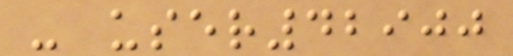- user42900
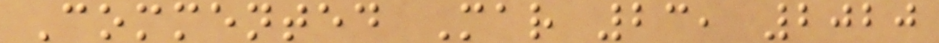Commented Mar 23, 2020
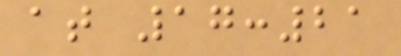at 17:21
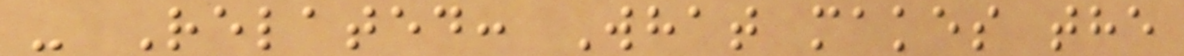- Related: What makes the
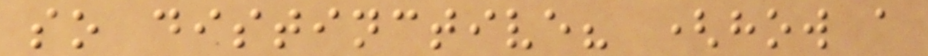so distinctive? (how a
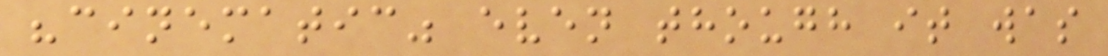"cinematic" even though it was
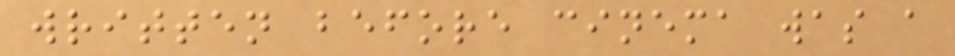written before cinema was a
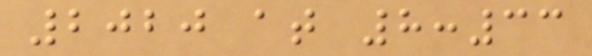2020 at 8:33
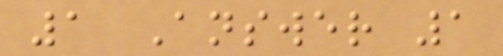1 Answer 1
